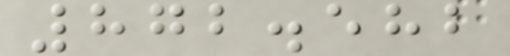872.582
